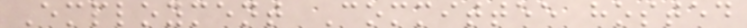Employment Committee hosted
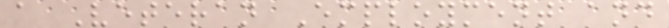a Veteran Employment and
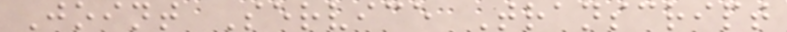Joint Service Transcript
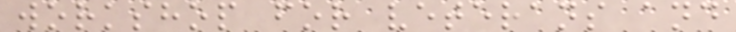workshop for veterans and
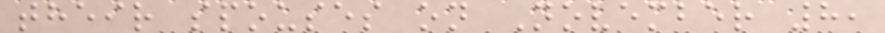their spouses on November 8,
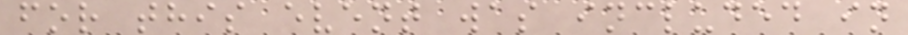for this event was included in
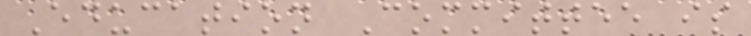Education Committee is
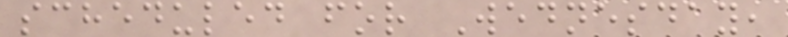scheduled for Wednesday,
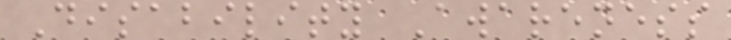Disability Awareness
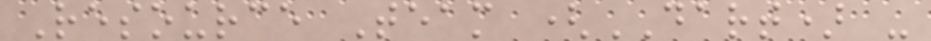Resource Team (DART) -
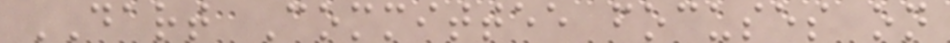DART Committee focuses on
